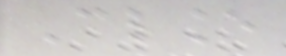Clance
